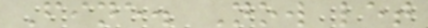Fine. Now let
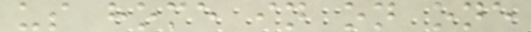us home in on one
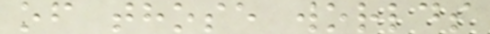of those worlds
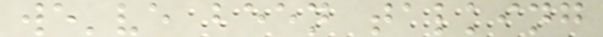we've been talking
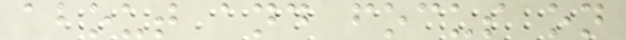about and focus on
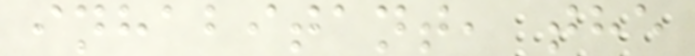inhabitant, the
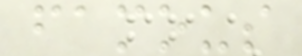famous
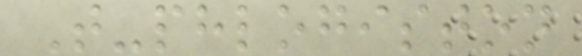T-phlogiston
